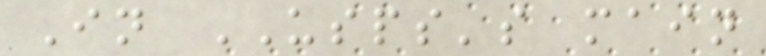In USPS's main
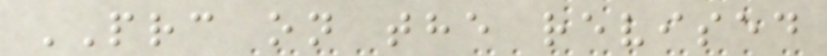PRC on the revised
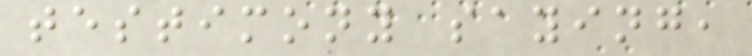testimony saying,
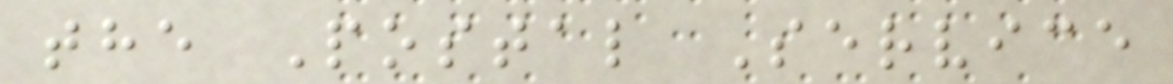the Postal Service
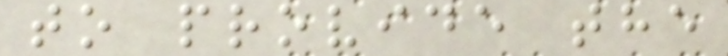to provide the
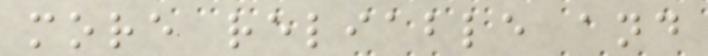more reliable and
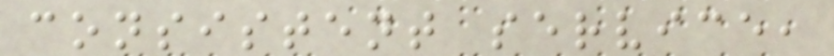consistent service,
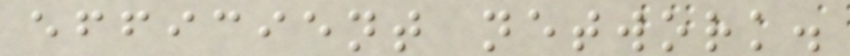efficient network.
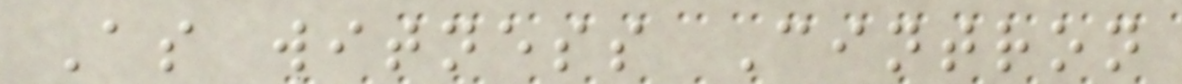As witness Cintron
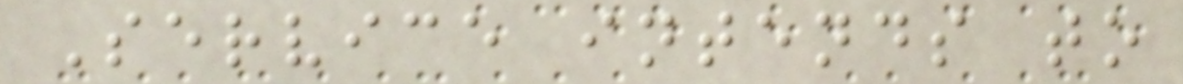Service intends to
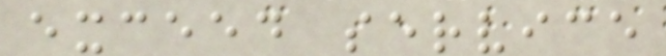exceed service
